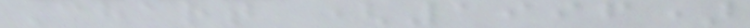Chart (1996)
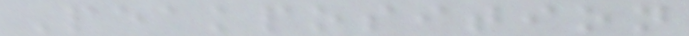Peakposition
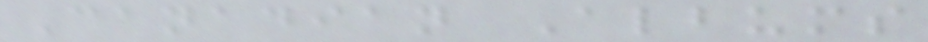Canadian Albums
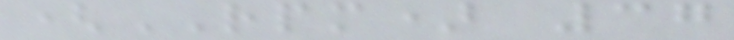(RPM) 37
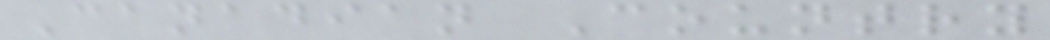Canadian Country
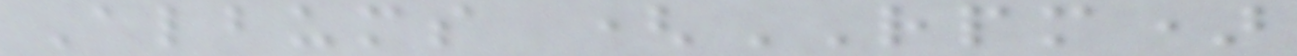Albums (RPM)
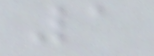1
